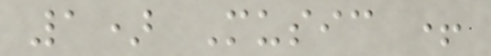1) Music +
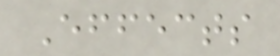Effects
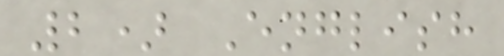2) English
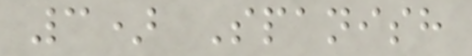3) Spanish
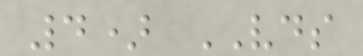4) VDS
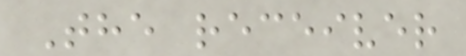The receiver
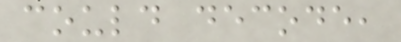could decode,
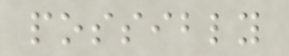possibly
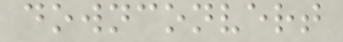downconvert
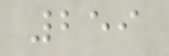259
